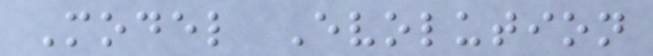Model Evolution
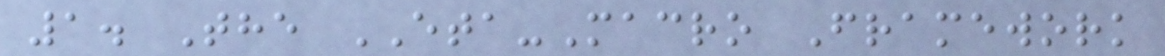1. The ETA-Macro Framework
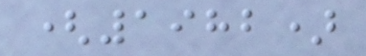(1982)
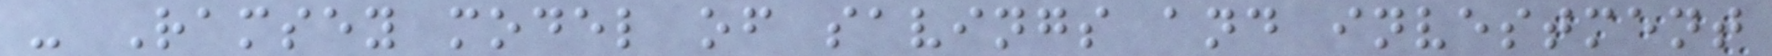- Ramsey model of savings and investment
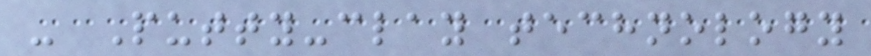- Putty-clay technology
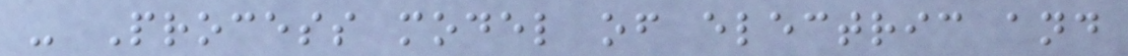- Process model of electric and
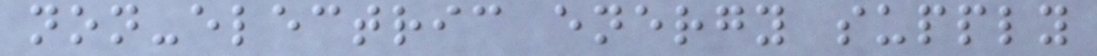non-electric energy supply
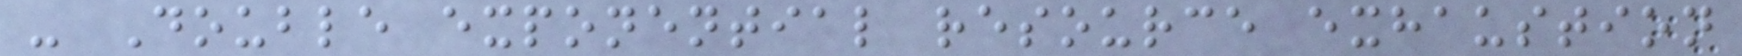- Double exponential resource exhaustion
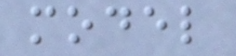model
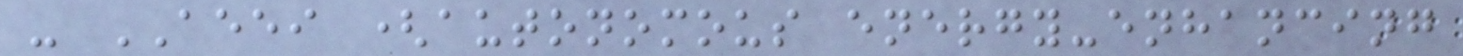- AEEI (autonomous energy-enhancing
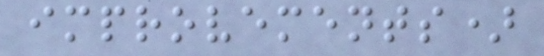improvements)
